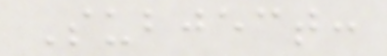Subject:
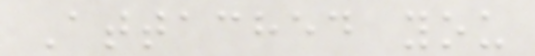Attached you
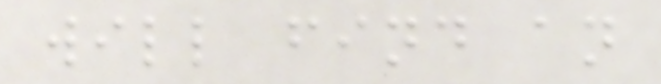will find an
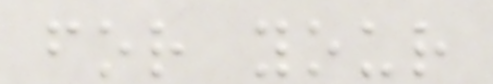for your
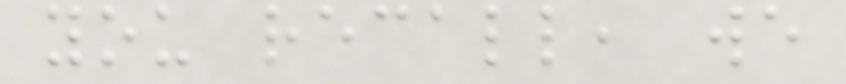you recall, we
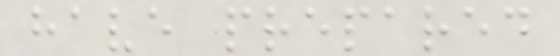have prepared
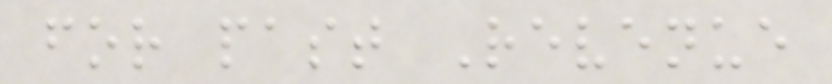for past Revenue
